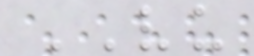VU
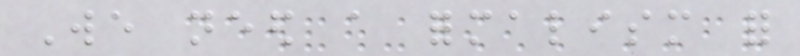We need a formalism for
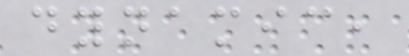dynamic,
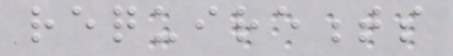requirements
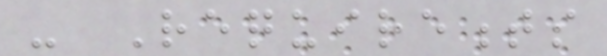- Requirements
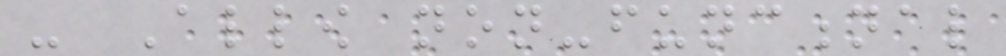- Allow non-functional
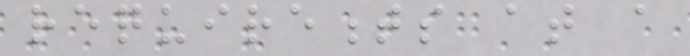requirements at a
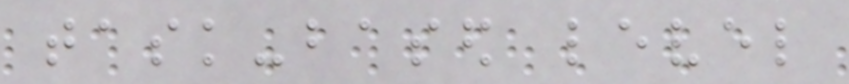task-based level
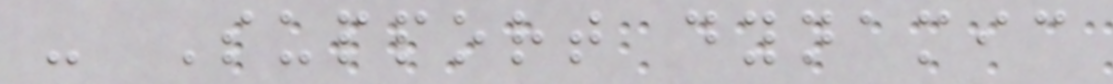- Support dynamic
